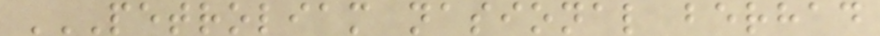PETROLIAM NASIONAL BERHAD
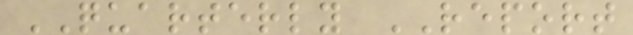QUARTERLY REPORT
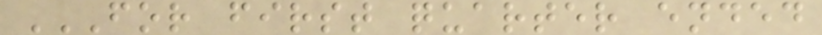FOR FIRST QUARTER ENDED
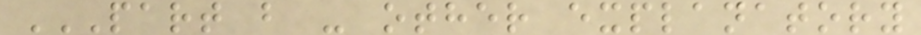PART B - OTHER EXPLANATORY
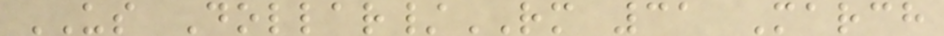US Dollar/RM 31 March
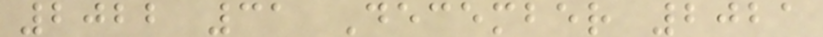2022 31 December 2021
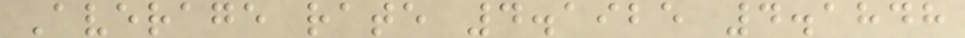Average rate 4.1925 4.1848
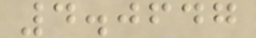4.0647
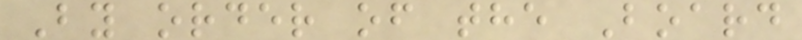By order of the Board
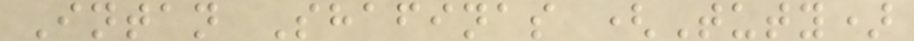Intan Shafinas (Tuty)
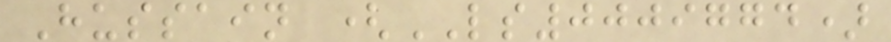Hussain (LS0009774)
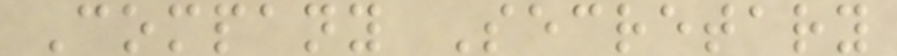Company Secretary
